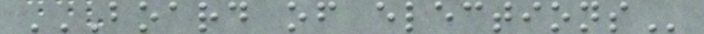BOARD OF ELECTIONS
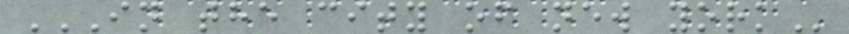IN THE CITY OF NEW YORK
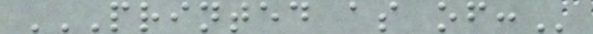PRINTED AS OF:
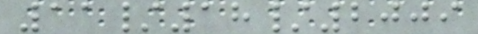11/18/2009
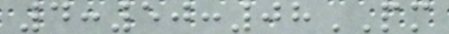4:50:08PM
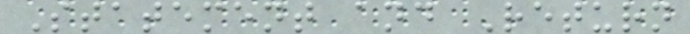Statement and Return
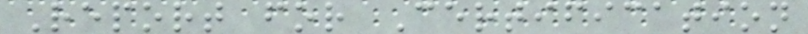Report for Certification
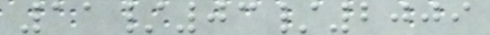11/03/2009
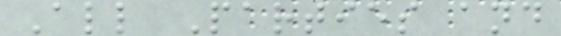All Parties and
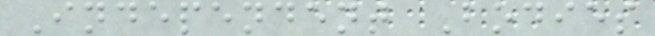Independent Bodies
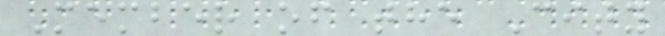Member of the City
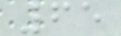65
